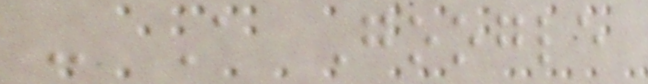- A Google
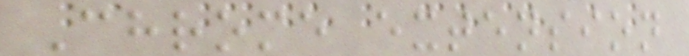Chrome extension
